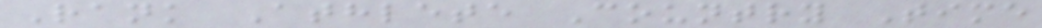Rank Athlete Country Time
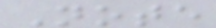Note
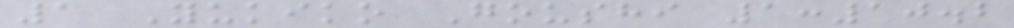1 Yukiko Goushi 1:10.2
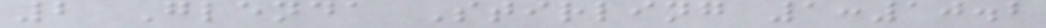2 Glenda Stirling 1:10.2
